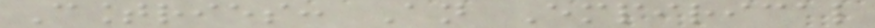Countries: An Empirical
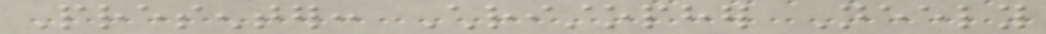Presenter: Christopher Neely
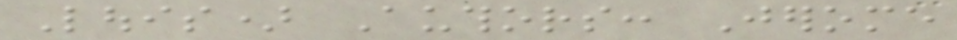Louis) Authors: Jerome
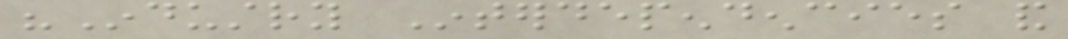"Industry Interdependencies and
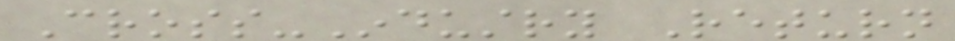Cross-Industry Return
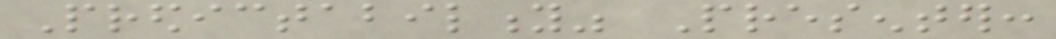Predictability" Presenter:
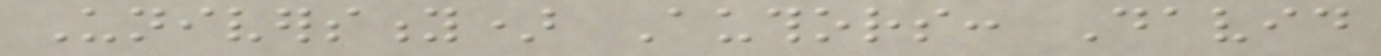University) Authors: David
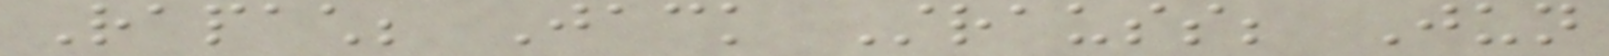Rapach; Jack Strauss; Jun
